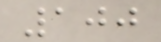100
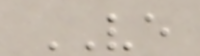VE
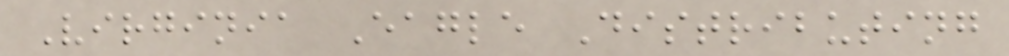Virginia Eagle Distributing
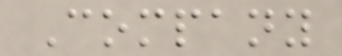Company
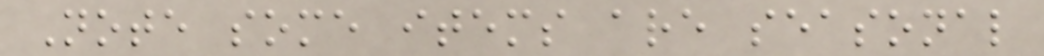Note some items are seasonal
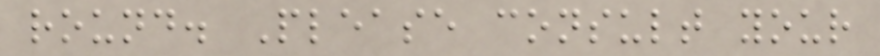round. Please consult your
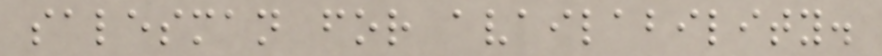salesman for availability.
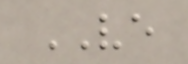VE
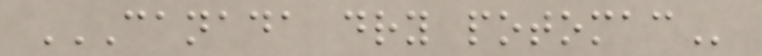CANADA DRY POTOMAC
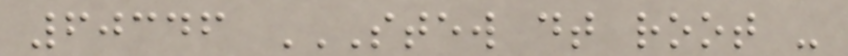60346 STEW DT ROOT -
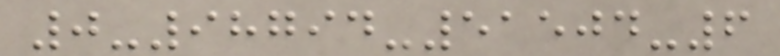0-98794-51504-6
